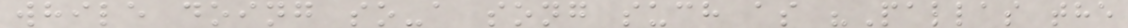while doing so-a song such as "Pallas the
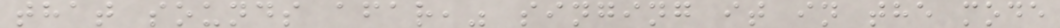that sounds afar," singing it in the mode
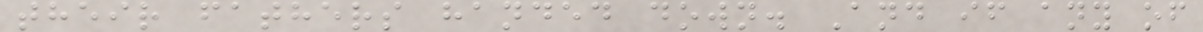their fathers handed down. And if any of
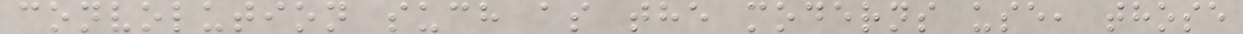convolution such as the moderns use, those
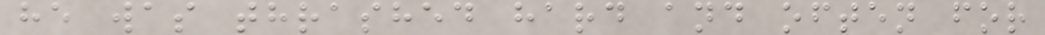he was thrashed hard and often for
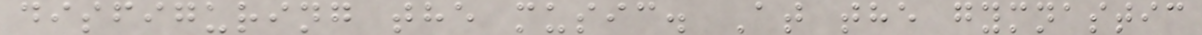disfiguring the music. At the gymnastic
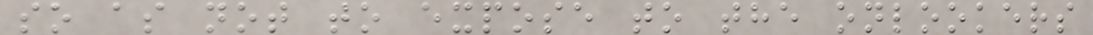so as not to expose to the onlookers
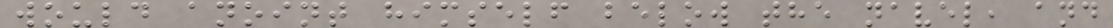would anoint himself below the navel, and
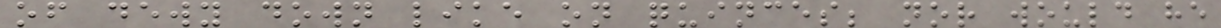of dewy down like on quinces; nor would he
